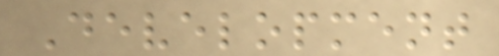Development
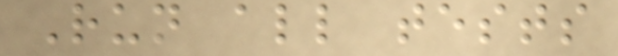Run all tests
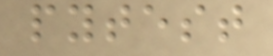pytest
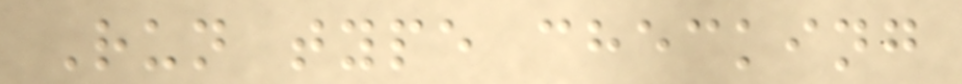Run type checking
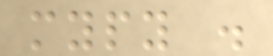mypy .
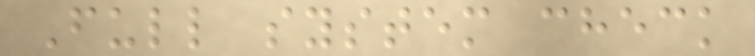Full system check
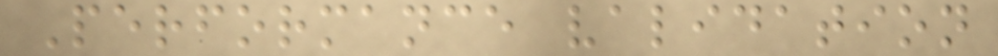Performance validation
